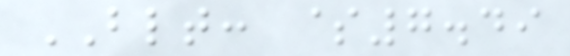BLT: $7.49
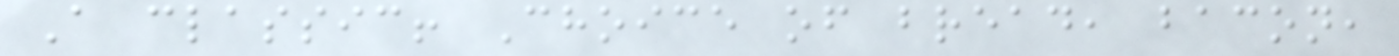A classic! Choice of bread, bacon,
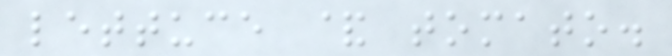lettuce & tomato.
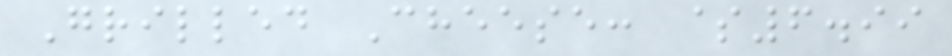Grilled Cheese: $6.99
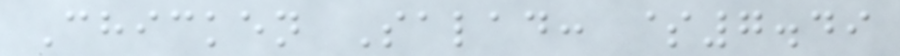Chicken Salad: $7.49
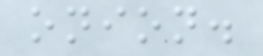onion.
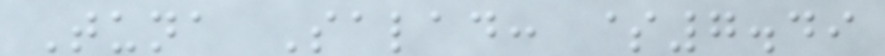Tuna Salad: $7.49
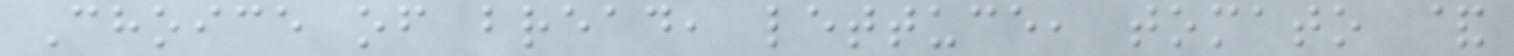Choice of bread, lettuce, tomato &
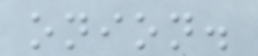onion.
